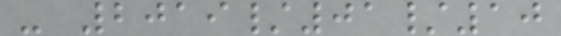- 2019/01/10
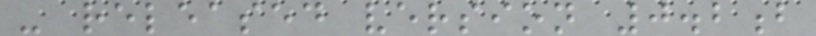- released version 0.2b
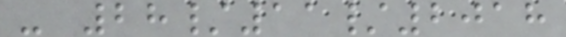- 28/11/2018
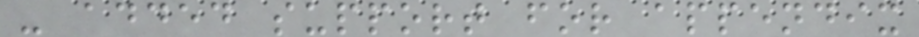- added support for appendix
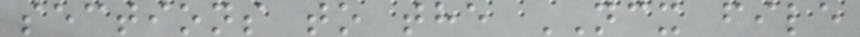sections to the NCX file
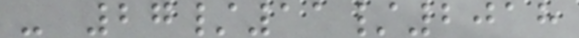- 27/11/2018
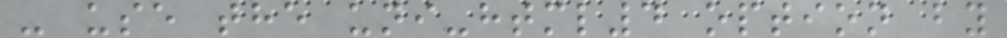- use the uni-html4 option by
